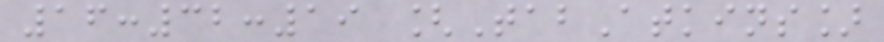16:32:19 [TabAtkins]
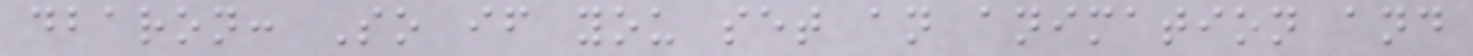dbaron: So if you set an animation and
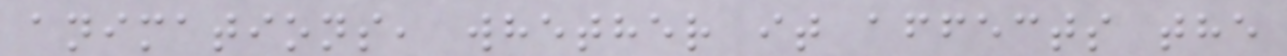animations, whether it affects the
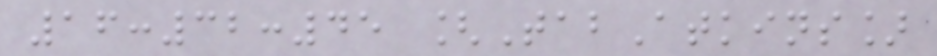16:32:45 [TabAtkins]
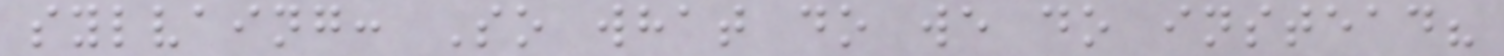sylvaing: So what do we do instead?
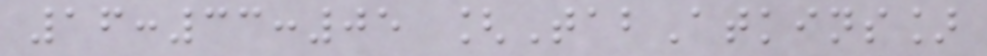16:33:05 [TabAtkins]
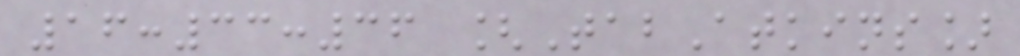16:33:36 [TabAtkins]
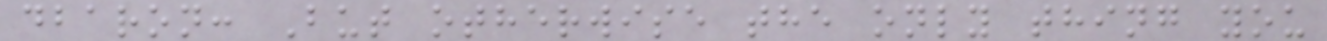dbaron: But otherwise the only thing you
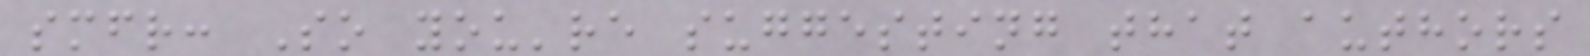smfr: So you're suggesting that authors
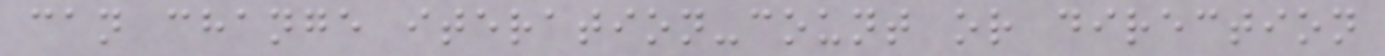can change iteration-count or direction
